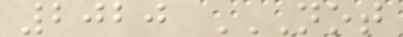2020 NOT
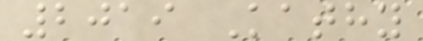2019 Kathy
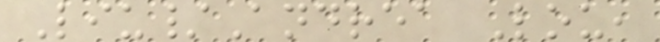Liu/Andrea Lou,
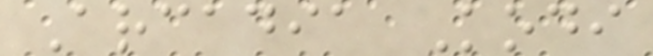Arcadia Kodi
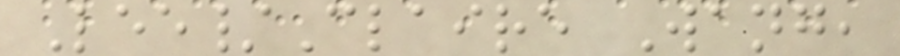Lee/Claire Wang,
